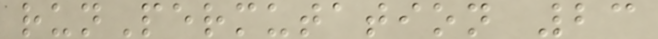runPermutation 23
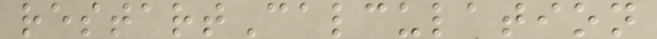restartCalculation
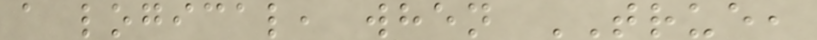a logical, when TRUE,
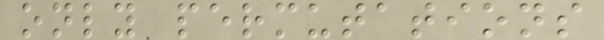only permutations
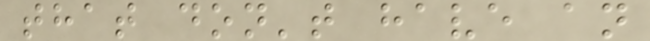that don't have an
